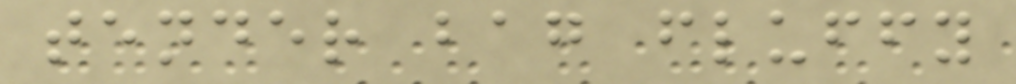tender bag fluffy
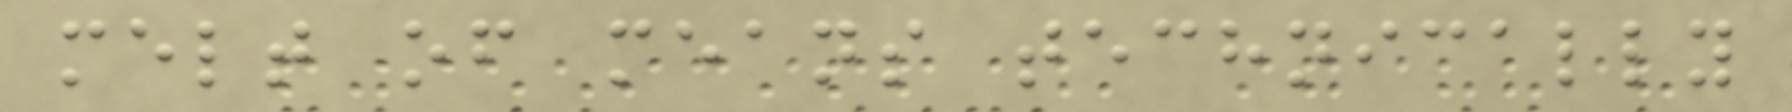melt of means technically
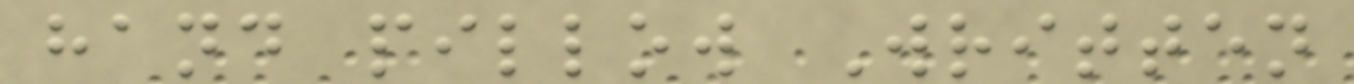hand pillow Written
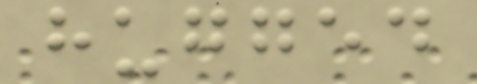hugged
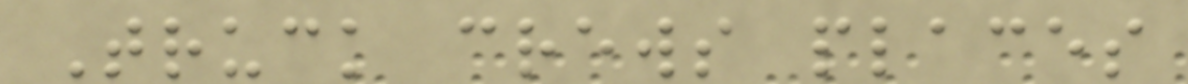Truck crews places
